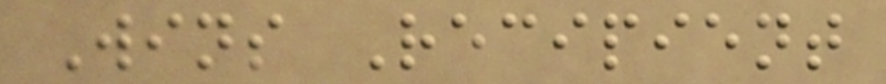Wins Recipient
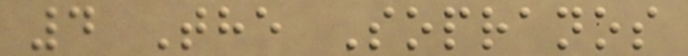4 The Sopranos
